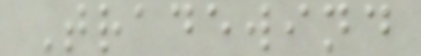Tradewind
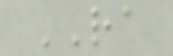RA
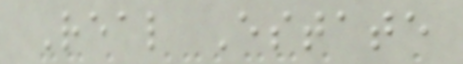Real Estate
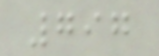797
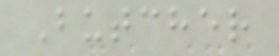Butcher
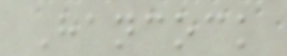Hancock
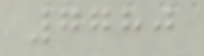7780
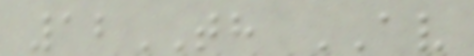12TH AV
